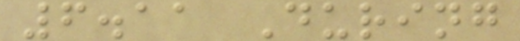6.11 During
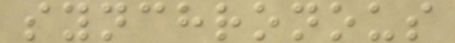synchronous
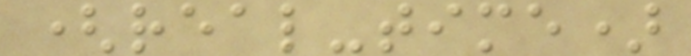(real-time)
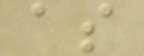as
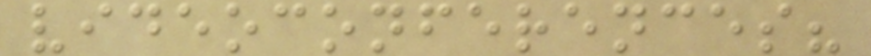videoconferences?
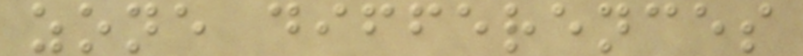zone differences
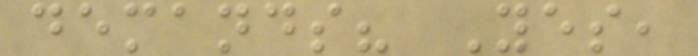demands? Yes,
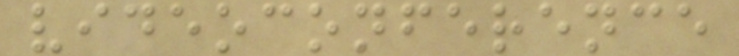videoconference
